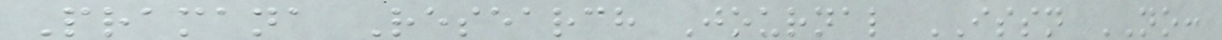Pramana Research Journal ISSN NO:
